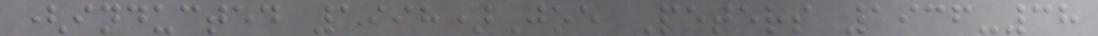(inducted 1998)Joe Peters 1936-38
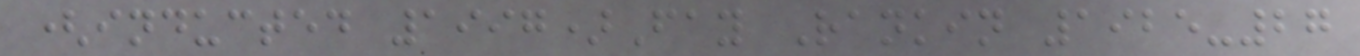(inducted 1997)Fay Rankin 1925-27
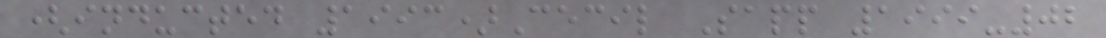(inducted 1993)Cecil Sapp 1999-02
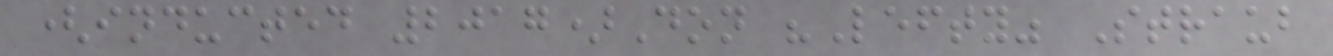(inducted 2017)Don "Lefty" Straub
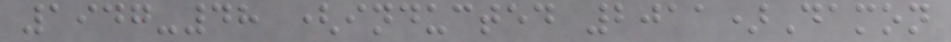1947-48 (inducted 2011)Damon
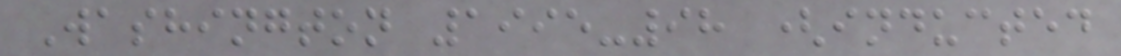Washington 1995-98 (inducted
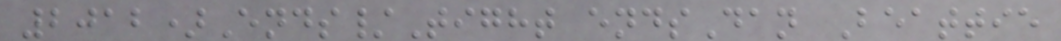2012)Ends/Tight endsDan Beattie
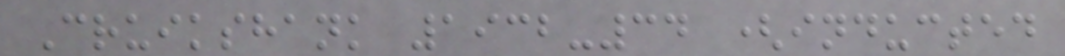Cruikshank 1932-34 (inducted
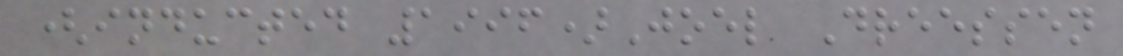(inducted 1996)Joel Dreessen
